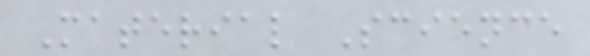Material Science
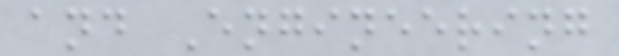and Engineering
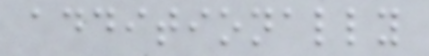additionally
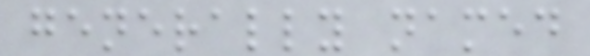generally named
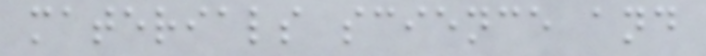materials science and
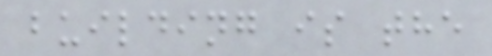building is the
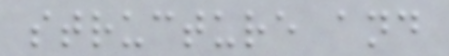structure and
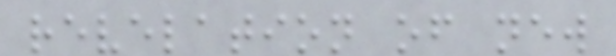revelation of new
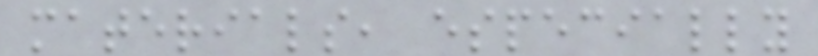materials, especially
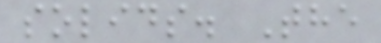solids. The
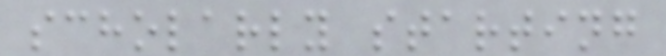scholarly starting
